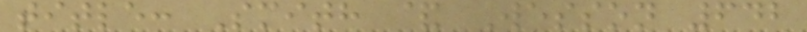title: Smith & Wesson 642
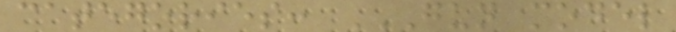categories: GUN MODEL
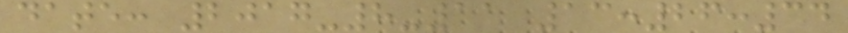date: 2017-8-11 13:26:34
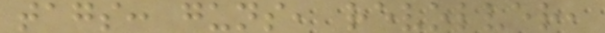tags: guns, revolver,
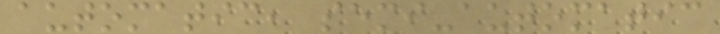automatic, semi-automatic
